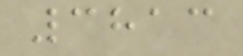3813
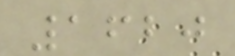1620
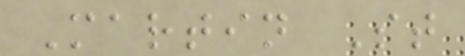Martin St
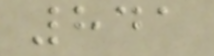841
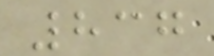837
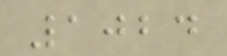1024
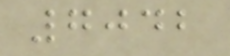7042
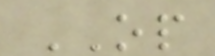OP
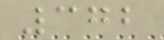372
